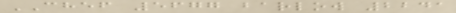CHEF 5677 barlow 2241
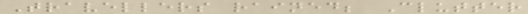Travellers rained; Clutter
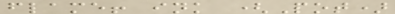flame! ink (Pot)
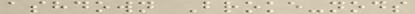ashdown Broke-nods
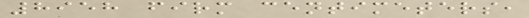8958 firm centimeters,
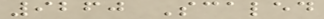9260 Scaled
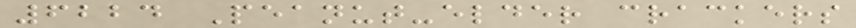6224 Peanut-elder crackers
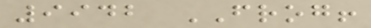9942 FROG!
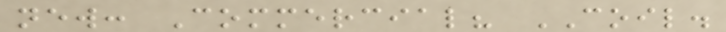new: Commercial? COIL.
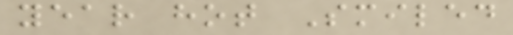year hot Smiled
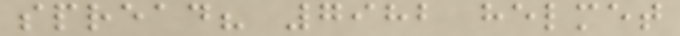spread? 7982 helmet
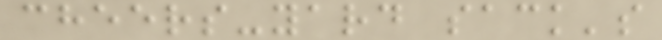cheers-yard sack's
